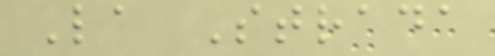La Strada
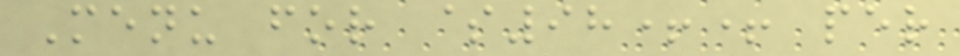Menu for $98++ per
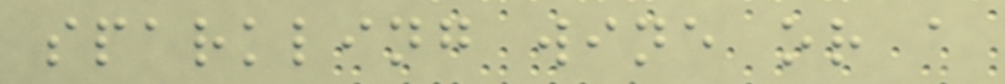sparkling wine or a
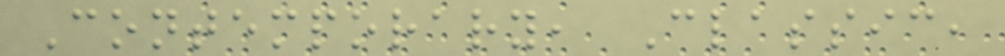Contemporary, Classic,
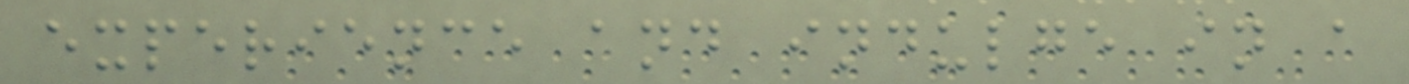experience and indulge in a
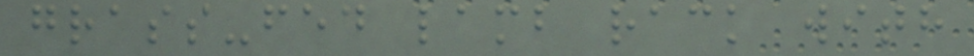grass-fed lamb rack with
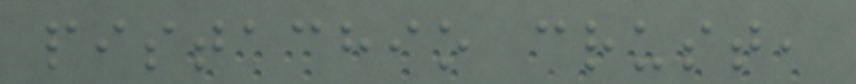pistachio crust,
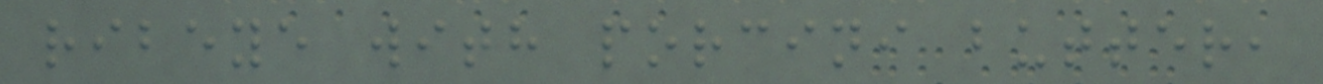ribeye with porcini butter,
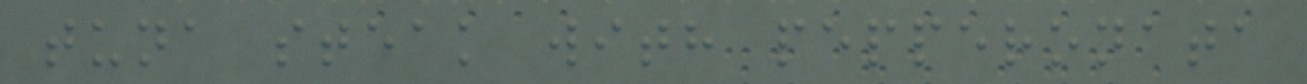tuna steak with pepperonata
